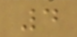4
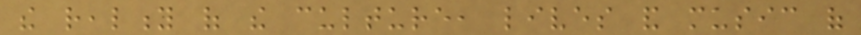the reality of the culture, lives and music of
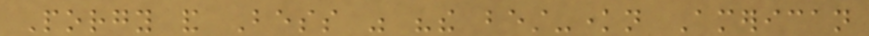Porgy and Bess was "the best-known American
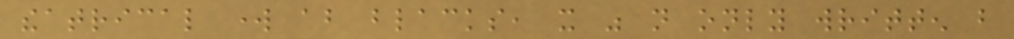theatrical work about blacks, it was not only written but
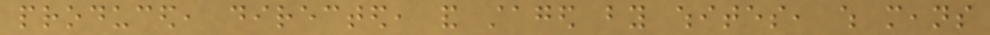produced, directed, and staged by whites, which means
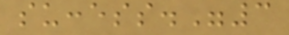success."3
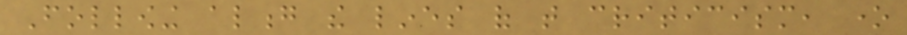Following along the lines of that criticism, one
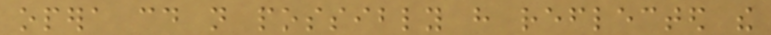opera could not possibly have reflected the
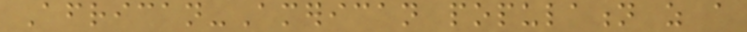African-American population as a
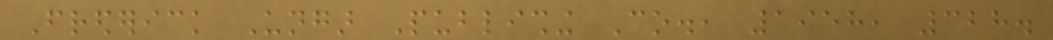Frederick Ungar Publishing Co., 1958, 328.
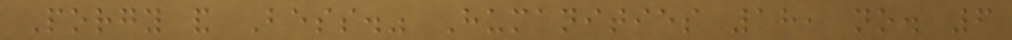Porgy and Bess." Humanities 18, no. 6
